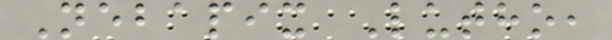Nebapix Lutho,
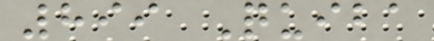899 Quiba
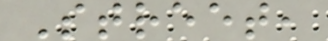Street,
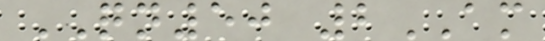QN50 2AM
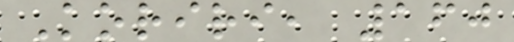Koriri, 160
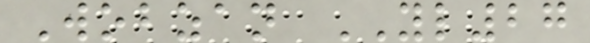Wobzan YL27
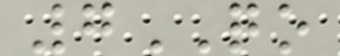7QO
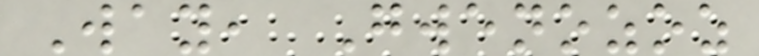Way, Gwenozoz
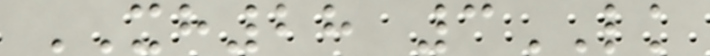XH28 3LK
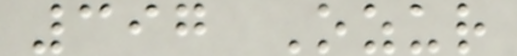397 Ozur
